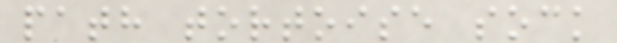path tortoise sock
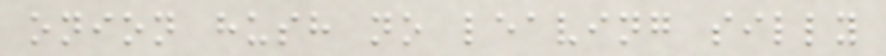onion hush no leaving silly
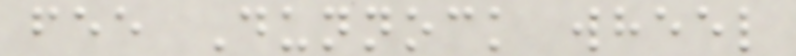fee Dunnock wheel
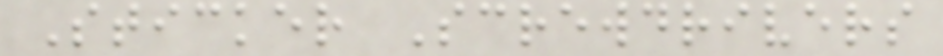Sticker Screwdrivers
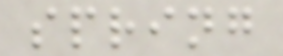spring
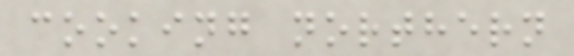cooking northern
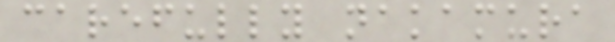carefully nakamura
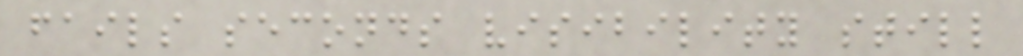fails seconds visibility still
